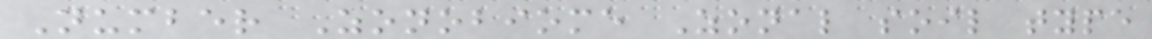Number Zonobiome Zonal soil type
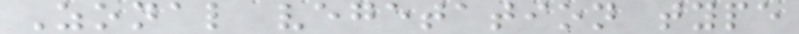Zonal vegetation type
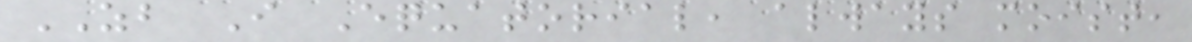ZB I Equatorial, always moist,
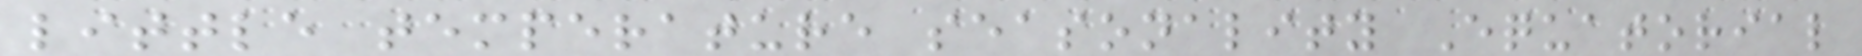little temperature seasonality Equatorial
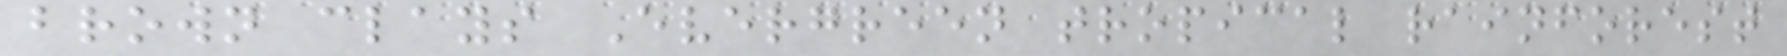brown clays Evergreen tropical rainforest
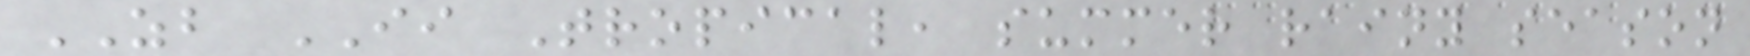ZB II Tropical, summer rainy season
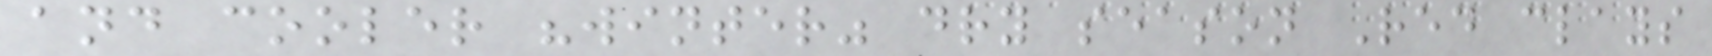and cooler "winter" dry season Red clays
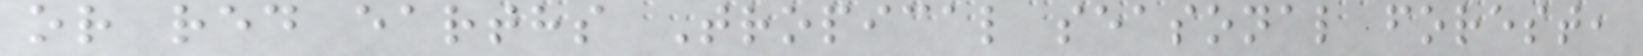or red earths Tropical seasonal forest,
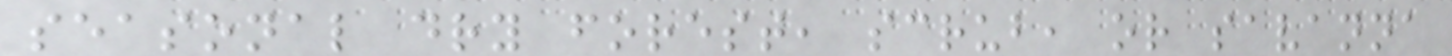seasonal dry forest, scrub, or savanna
